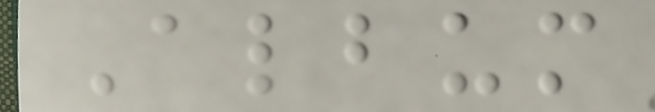Album
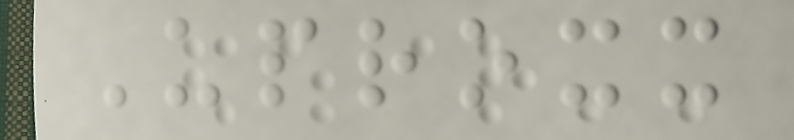Uproxx
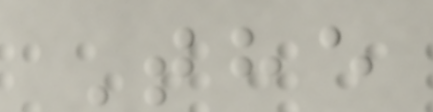The
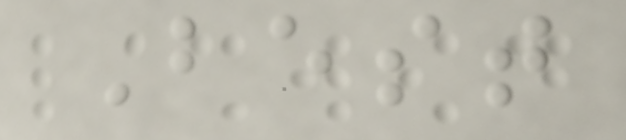Best
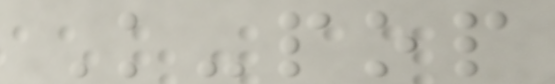K-pop
